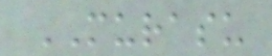MURASU
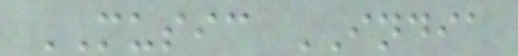MUSIC INDIA
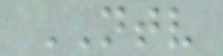NTV
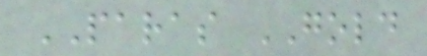PARAS GOLD
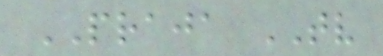PRAJA TV
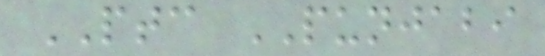PTC PUNJABI
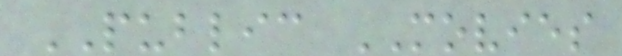PUBLIC MOVIES
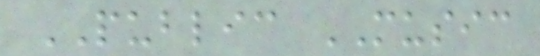PUBLIC MUSIC
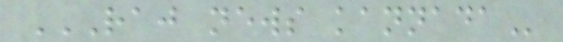RAJ NEWS KANNADA
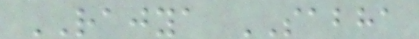RAJYA SABHA
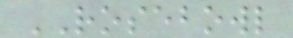ROSEBOWL
